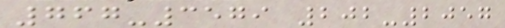767-3579 202-2057
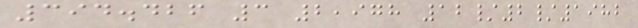394.426 3 2,978 12/2/1982
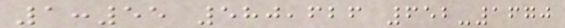1:55 580,626 652-1670
